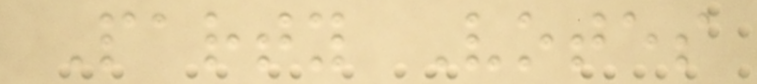Party Votes
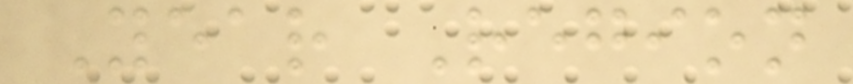Year Region
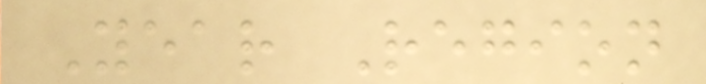Year Region
